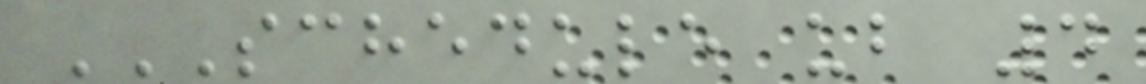SCHEDULE UB 4
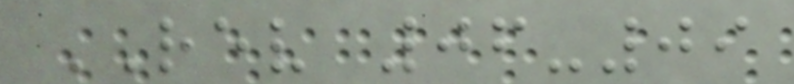REV 06-09
